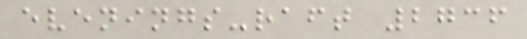evenings-raft 2736
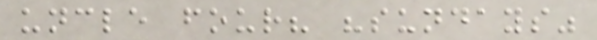uncle four? "sundays"
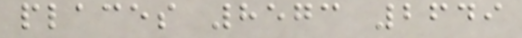places 8573 2649
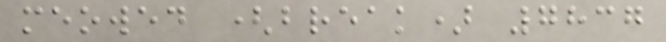meowed (break) 7837
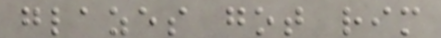glazes got rim
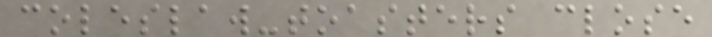coleslaw-toasters close
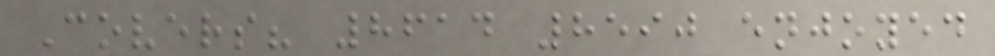Covers? 8614 8590 enjoyed
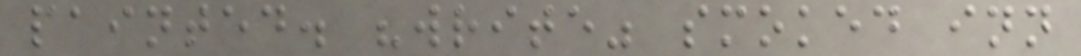painted. "write" smoked inn
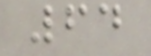64
